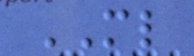ML
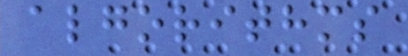algorithms
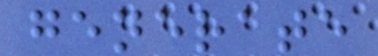generate
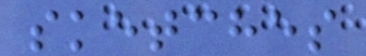sketches
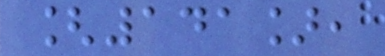[141],
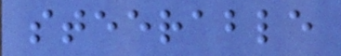steerable
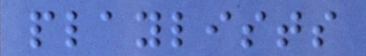playlists
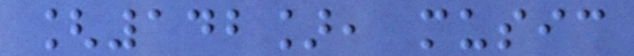[142], music
